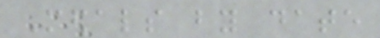Medals by date
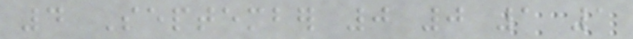4 September 0 0 1 1
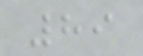89
